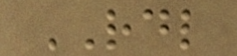RDL
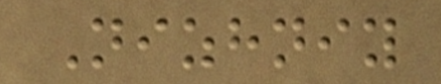Nizhniy
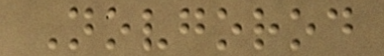Novgorod
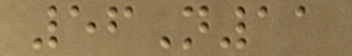56N11
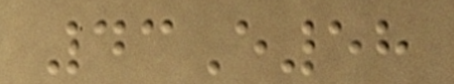43E58
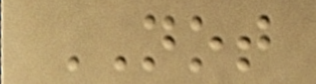NOT
